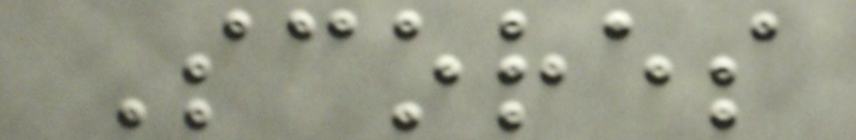Scores
